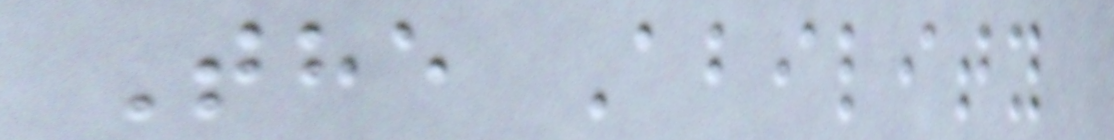The Ability
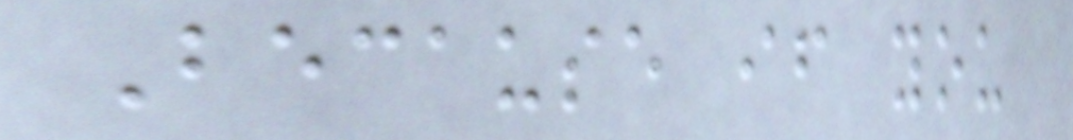Because if you
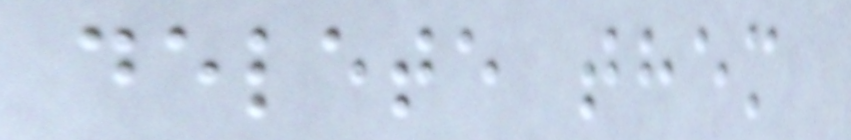delete them
